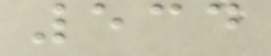534
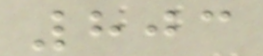803
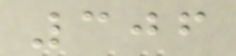306
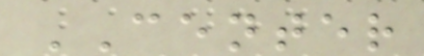CENTER
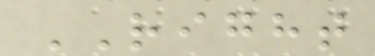RIGHT
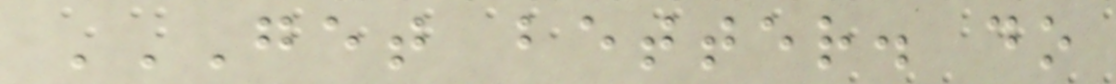GET BETTER. DO
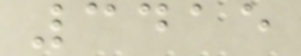3415
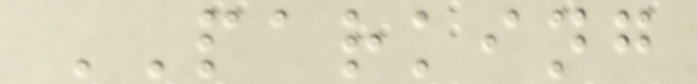PARKING
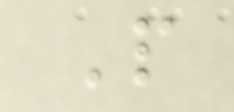P
